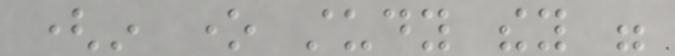(in one study they were
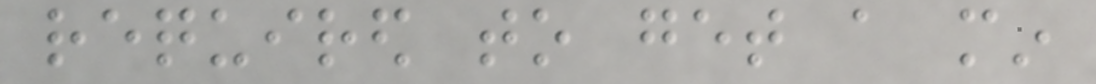required to get a min
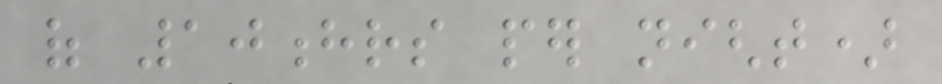of 10hrs per night)
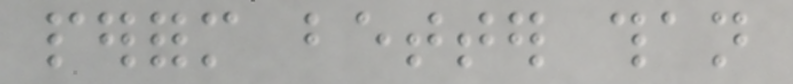perform better than
